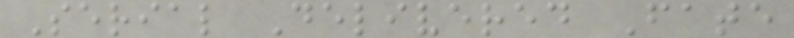Serial Delivered Fate
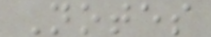Notes
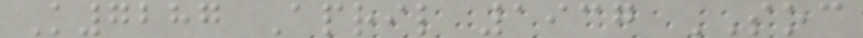K7287 April 1937 SOC
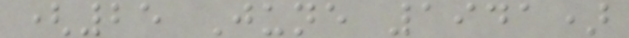(25 June 1941)
